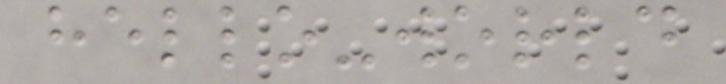hello-world
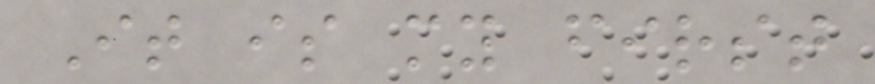It is my first
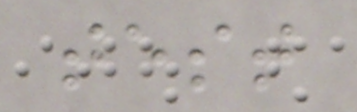test
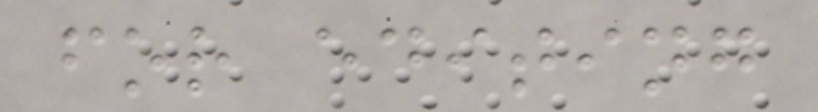for editing
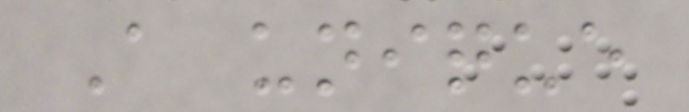A unique
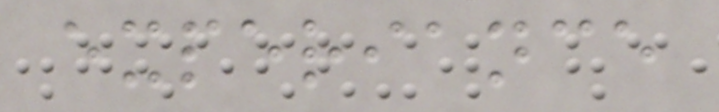experiance
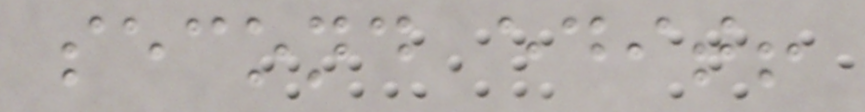second edit!
